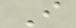I
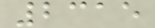2315
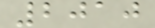2010
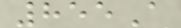855A
